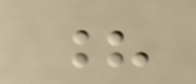?
